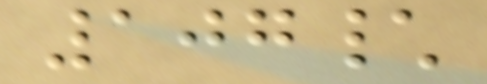107\
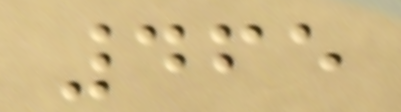465
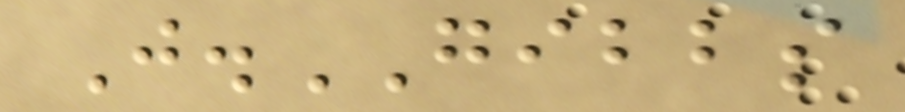J.GIBBS
